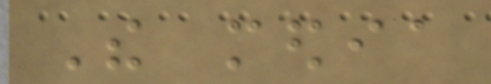The media
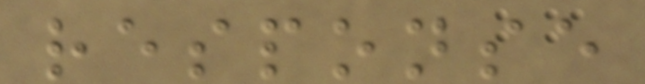response
